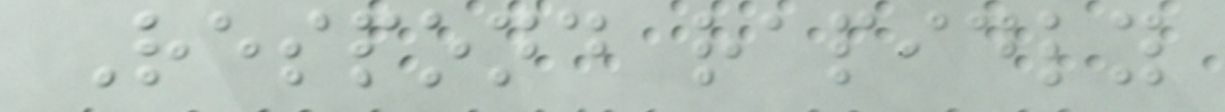Respond rapidly
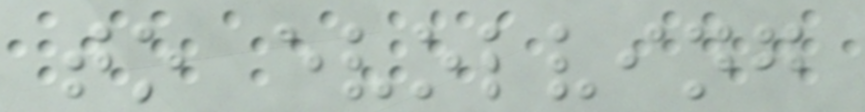to evolving
